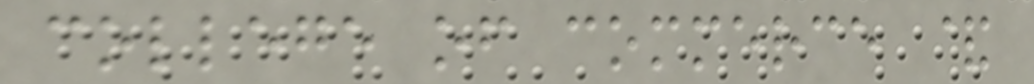college of commerce &
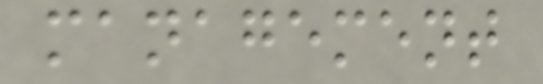management
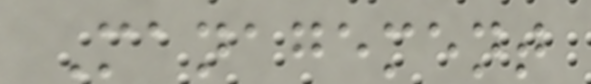Management
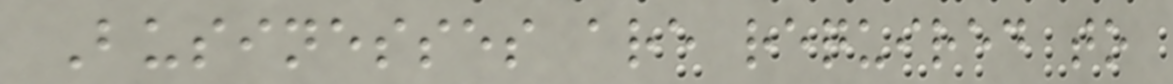Businesses are required to
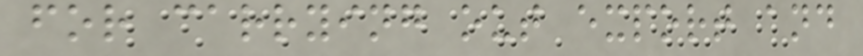for carrying out export and
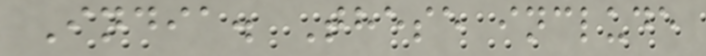India. These include
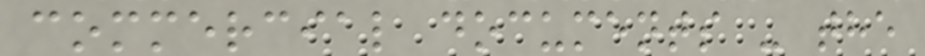commercial documents - the
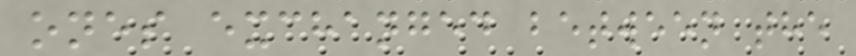ones exchanged between the
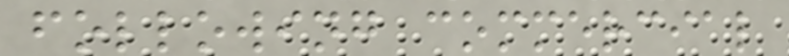following commercial
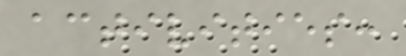activities:
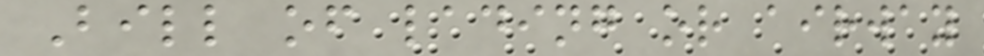Bill of lading or airway
